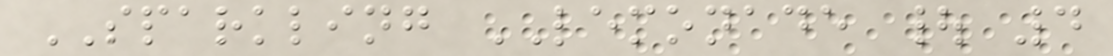SPARKLING LEMONADE | 4
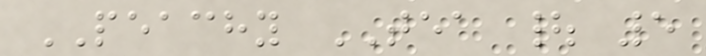PEACHY TEA | 5
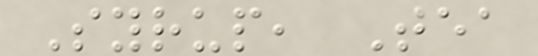Syrup, Tea
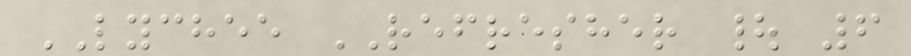LYCHEE REFRESHER | 6
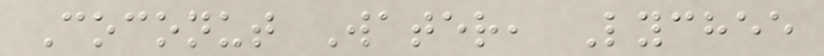Coconut Water, Lychee
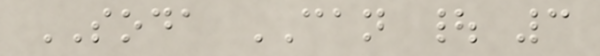SODA CAN | 3
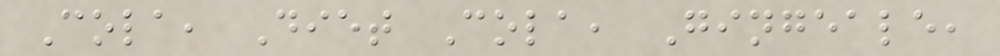Cola, Diet Cola, Gingeale,
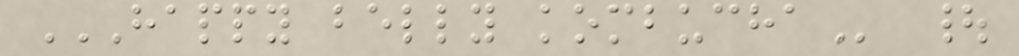HAPPY BELLY KOMBUCHA |
